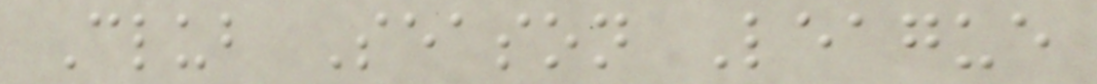Club Season League
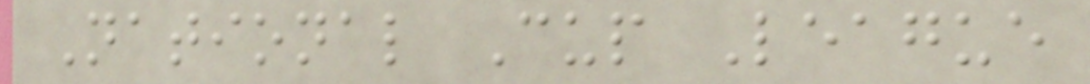National Cup League
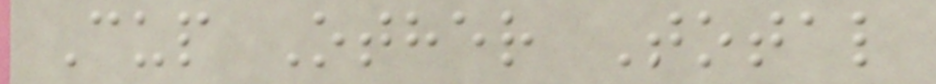Cup Other Total
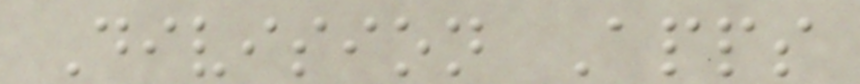Division Apps
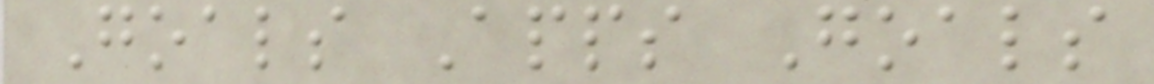Goals Apps Goals
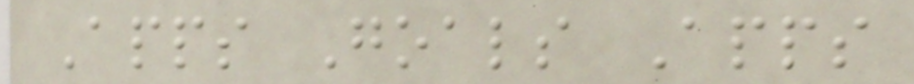Apps Goals Apps
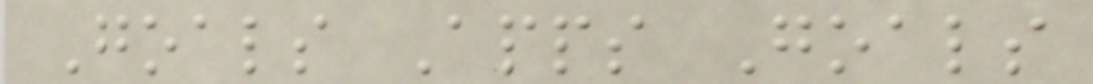Goals Apps Goals
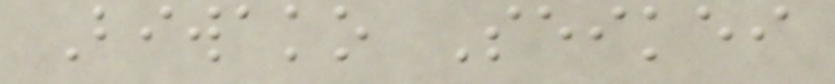Biwako Seikei
